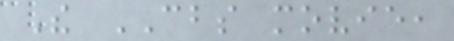The CBS movie,
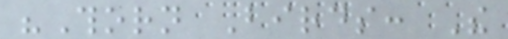"Thorn Birds: The
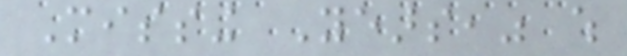Missing Years," which
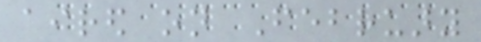aired on February
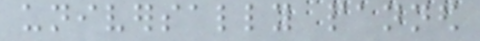universally panned
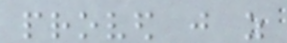proved just as
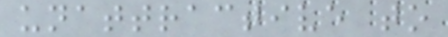unattractive to
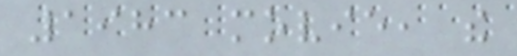1983 movie, the
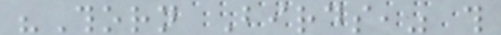"Thorn Birds," this
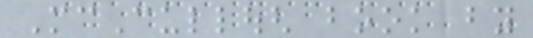McCullough book by
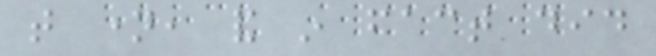that name, and in fact did
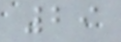29
